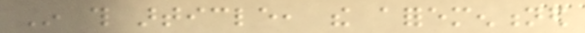In this article, the aforementioned
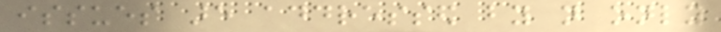issues are addressed by not only
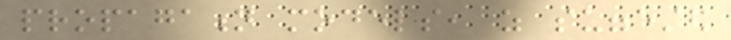propagation models, as suggested
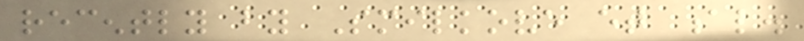recently by Smilkove et al.
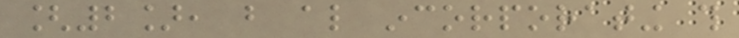[2], but also incorporating this
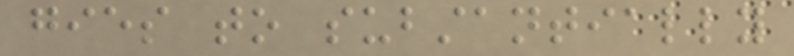gies to substantially
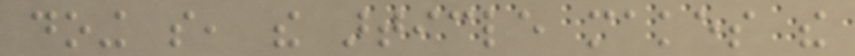doing so, the article makes the
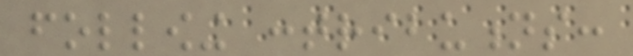following contributions:
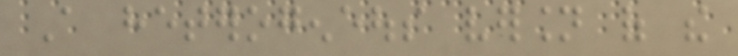A heterogeneous version of the
